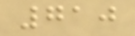710
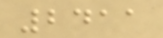2411
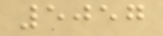5057
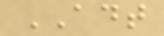ADT
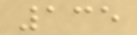135
